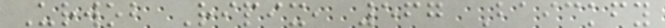Urwob Ripix, 567 Baickfy
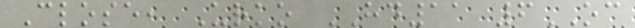Close, Urko HD11 6OC
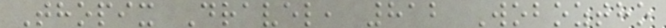Thopix Dravel, 812 Woboztho
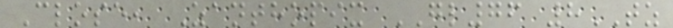Close, Zanthopix GL76 8TZ
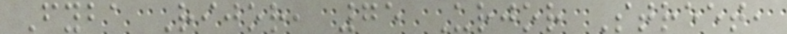Fyba Rijor, 75 Urjor Street,
